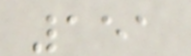151
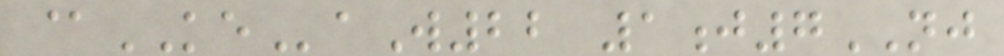@KEaW22 1j7NJ
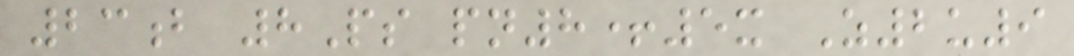23b 8Ps pn8+5x Z2u9
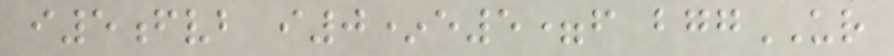i5fvb i0*e5=f bggUR
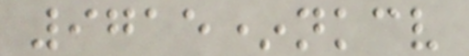9715*nkcv
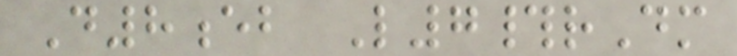D8eb L7#rDm
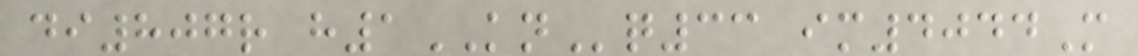di807r h1KNq33 im4044M
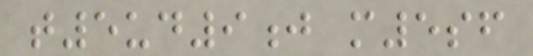t5ud9j m5sf
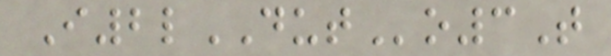I2lDUTo3T
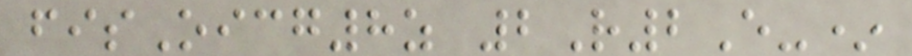fisOicg8z 2R2E-*
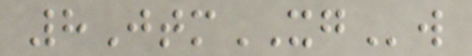8JtmXGw
